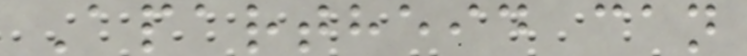Apartheid can
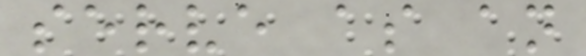serve as an
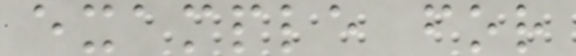example for
